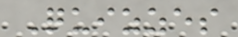Quizzes
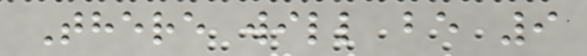There will be 9
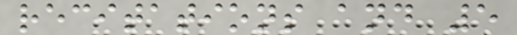recitations and 5
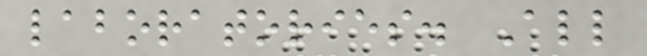laboratories. All
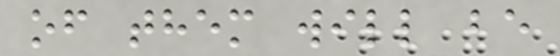of them will be
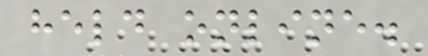held online.
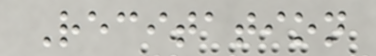Recitation
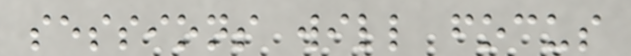sessions will focus
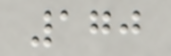170
